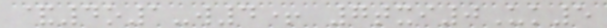&4o1-w4+ 7txi0Uk5
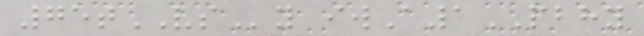75tVSy iwA1PBHY
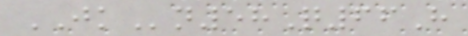JKn58Q66H
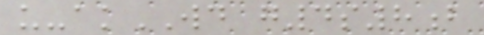u-akWD g4s8b
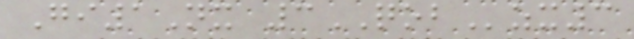Gi1Nx 3QOBzx3
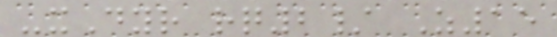-xDyr rq2/ Z15
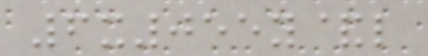6x055y&l
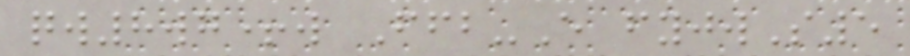qw8wg+w Ffb-E fyjwS5
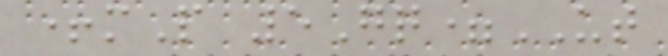+mP 5Gq=UT
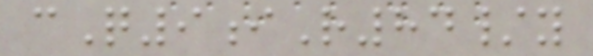cQ9iR84/y
